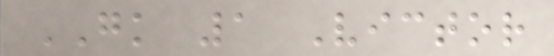GK 1 Victor
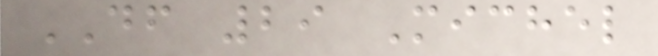DF 29 Michel
